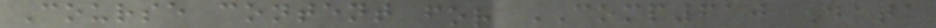Course content for COMP610 Data
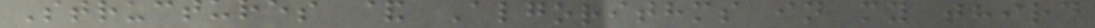Structures & Algorithms in my third
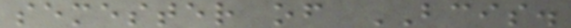semester of BCIS.
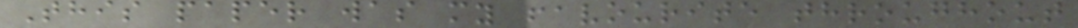This paper was my favourite throughout
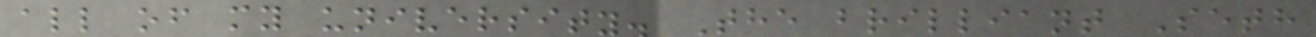all of my university. The brilliant Seth
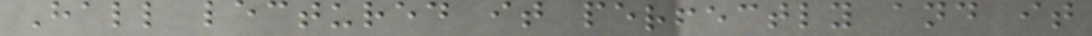Hall lectured it perfectly and it
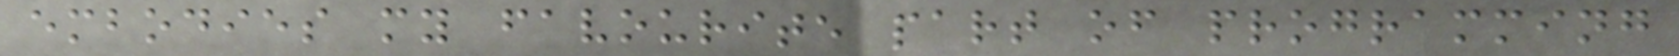embodies my favourite part of programming
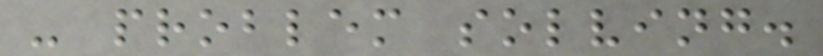- problem solving.
